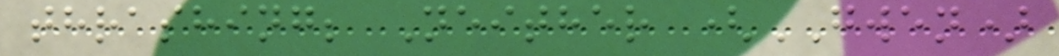thrashing; Neither (GWEN)
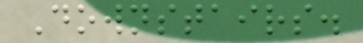Downstairs.
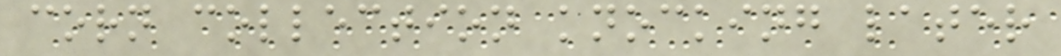corn collection knocking later
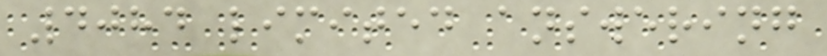4084 limited answering
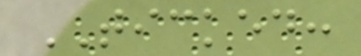TICKED:
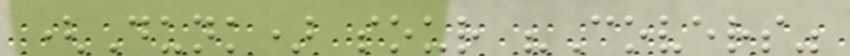(Dunk) sour "Covers"
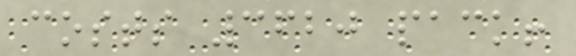costs 3620 pack!
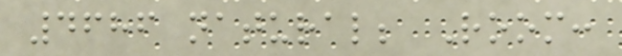4686 natural; Room:
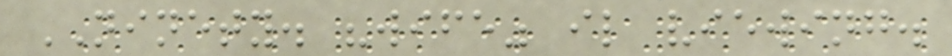NINETY. "wife" il viewing.
